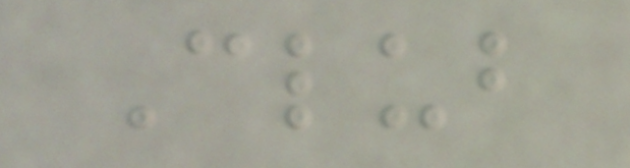Club
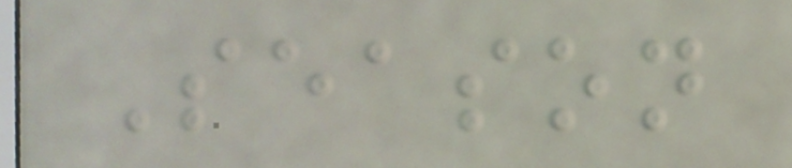Season
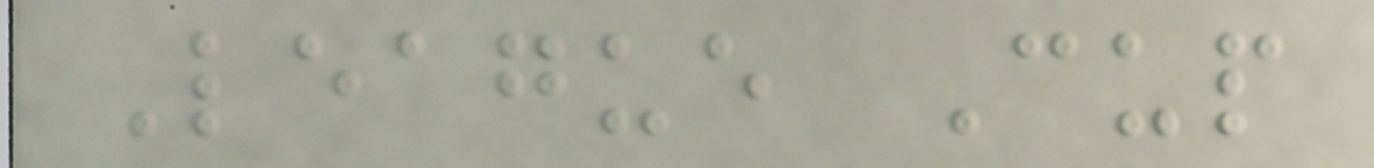League Cup
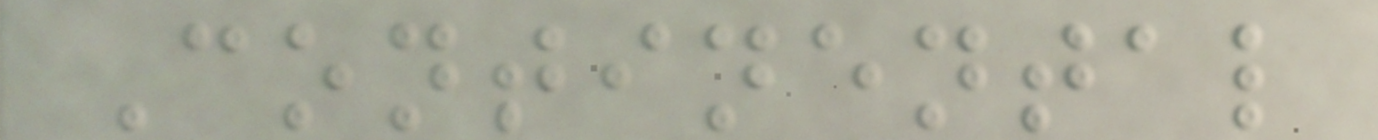Continental
